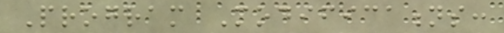Program Modifications:
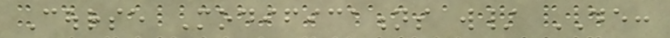Course Modifications w/ DE:
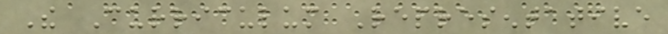The Curriculum Representative
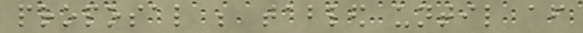proposal be tabled until after
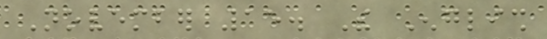November 15. The English
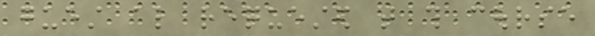guest also requested that this course
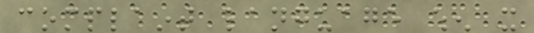complaint language when it
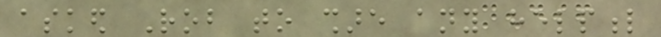asked Rob to share any helpful
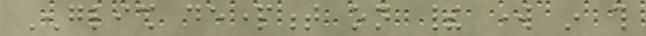English department on their work in this
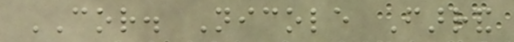COR. Nicole Farrand
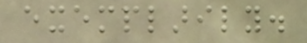exemplarily.
